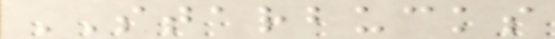STARBUCKS
